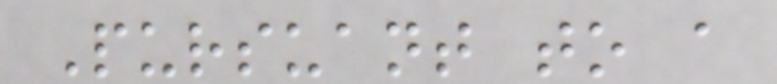Pursuant to a
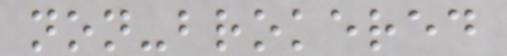non-brokered
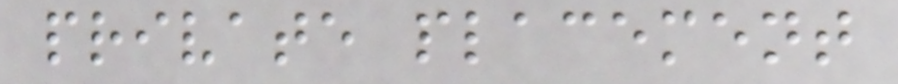private placement
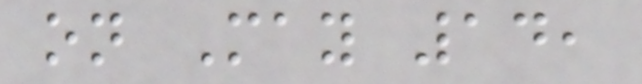on May 14,
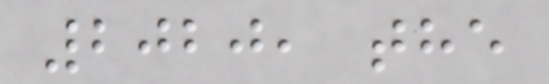2020, the
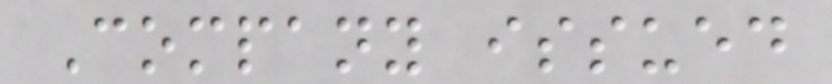Company issued
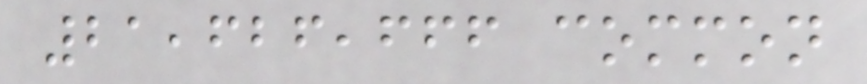21,626,666 common
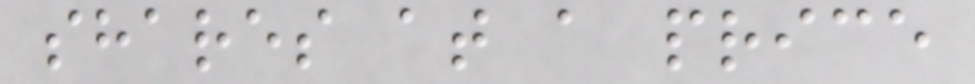shares at a price
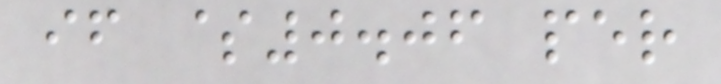if $0.06 per
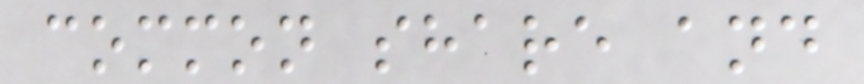common share and
